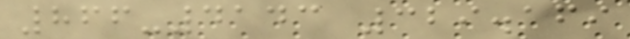866-4143 329.169
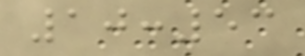10:53
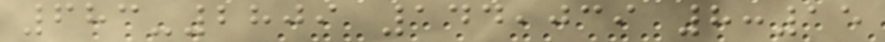683-2809 144,039 8:15
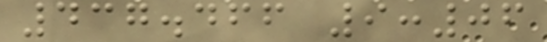437.466 9:06
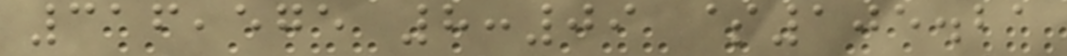316,575 8:09 $105.21
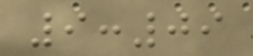9:09
